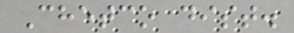Chetco dist.
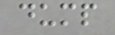dump
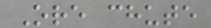Ore chute
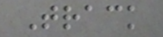Track
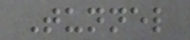Tunnel
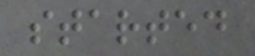started
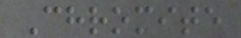Chromite
